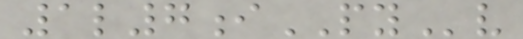1l7iPYv
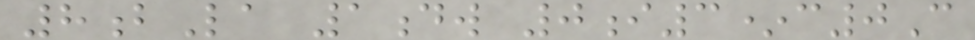8bLa 1dw 0i3*c0C
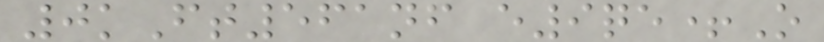0kFt561nf e9qe+O
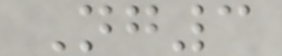Ng3
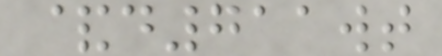&d711wt
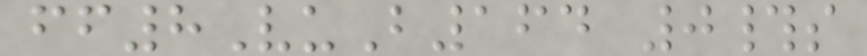ff8VuB164 0#s
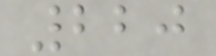220
